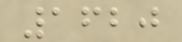1620
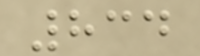834
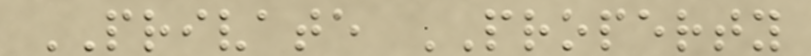PRIVATE PROPERTY
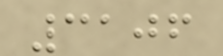3106
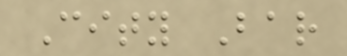City Bar
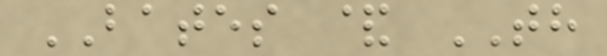BATES & TH
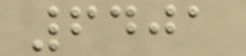6401
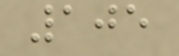105
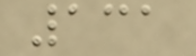131
